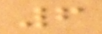6
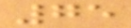75
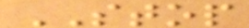STOP
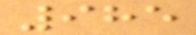985
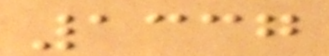1337
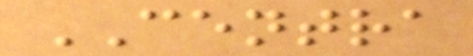CENTRA
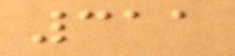311
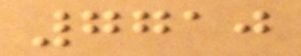7710
